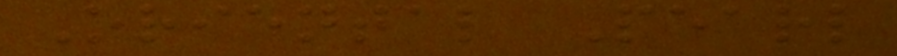Oriental Pearl
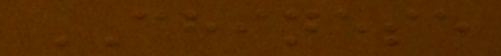CHINESE
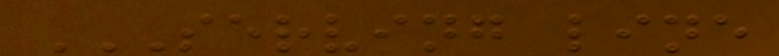SERVING LINE
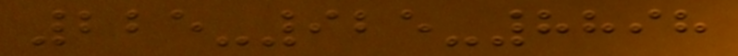225-925-8898
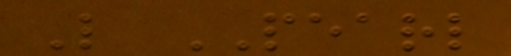L PEARL
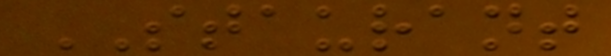STAURANT
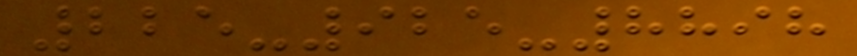225-925-8898
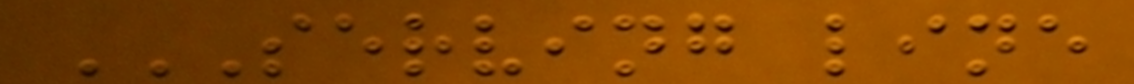SERVING LINE
